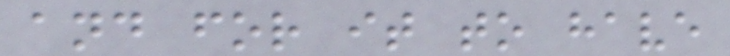and for it to have
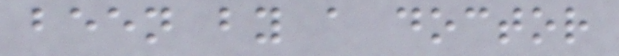been by a doctor
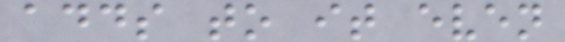adds to it even
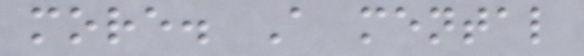more. A mental
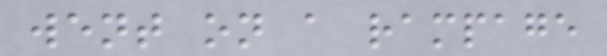went on a rampage
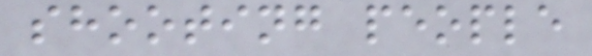shooting people
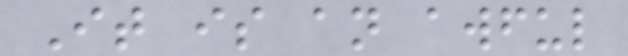It is an awful
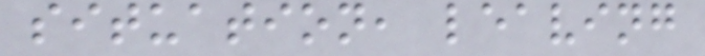situation, leaving
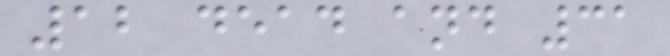12 dead and 31
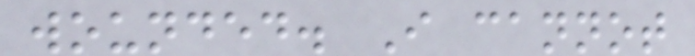wounded. I cannot
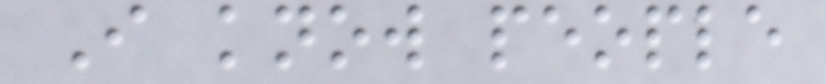I know people
